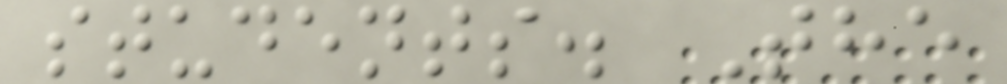students. The
